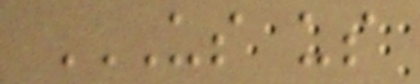US US
